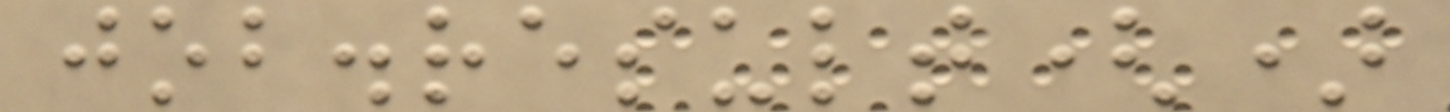job.result()
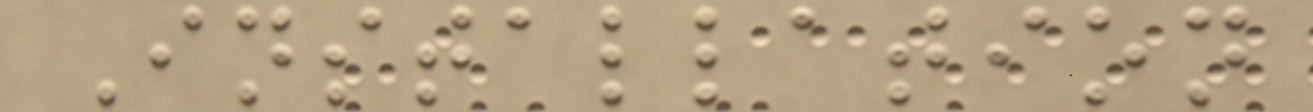Installation
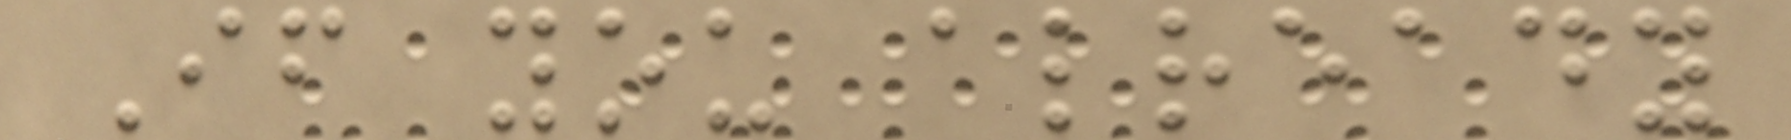If you already
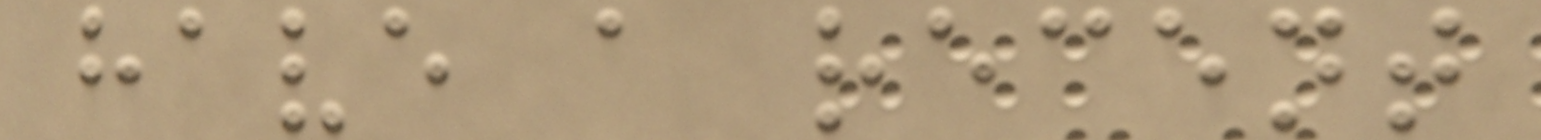have a recent
